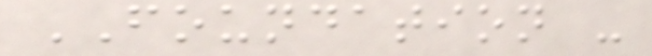FOUNDATION -
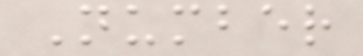Number
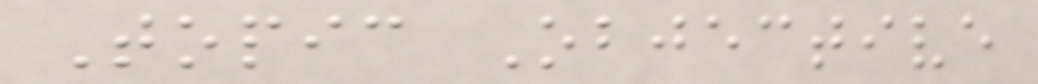Topic Objective
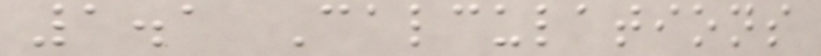1.1 Calculations
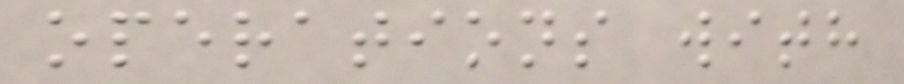operations with
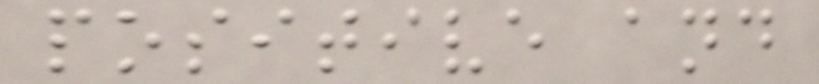positive and
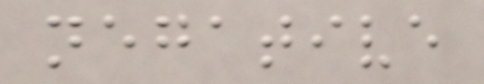negative
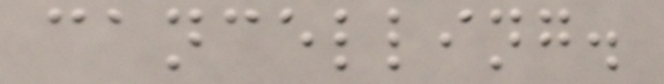cancelling.
